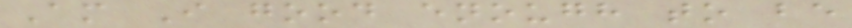Am I good enough to be
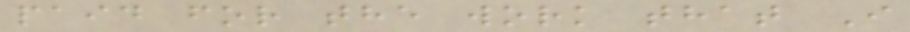paid for the work that I
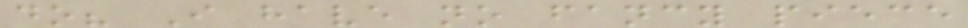do? I have no fancy piece
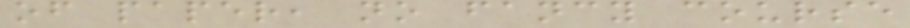of paper, no fancy course
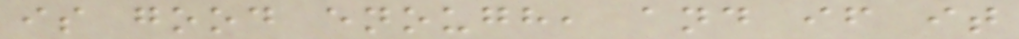is good enough, and if it
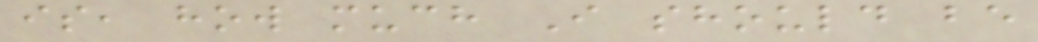is, how much I should be
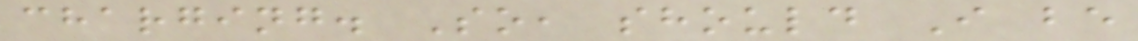charging. So, should I be
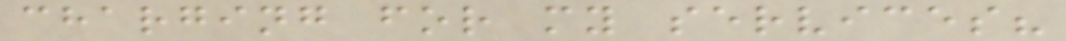charging for my services?
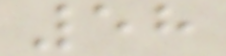58
